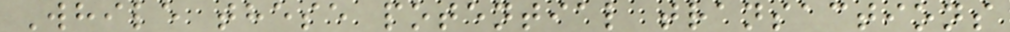While these potential transactions
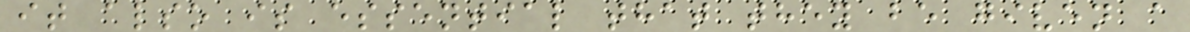it also is essential that they be given a
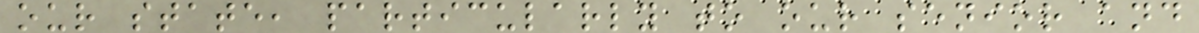our state, particularly to our senior and
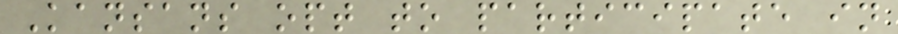Kansans opt to participate in
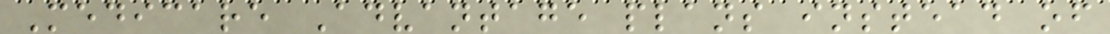Medicare Advantage plans instead of
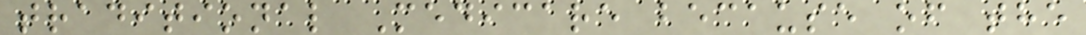traditional Medicare because of the
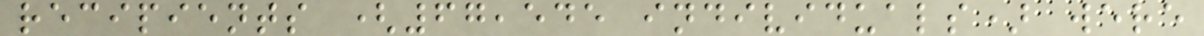recipients (67,545 individuals) were
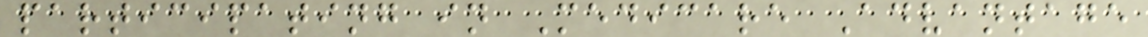participating in Medicare Advantage
